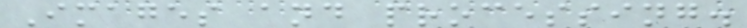Images and processing.
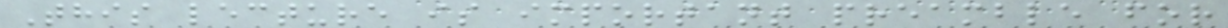This lecture is important preamble for
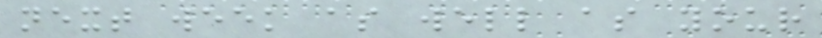next week as well as your
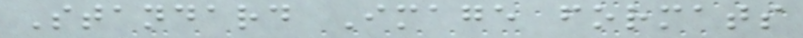Standard Image formats
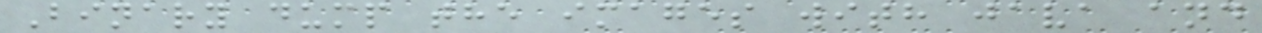Binary dump the images with java and
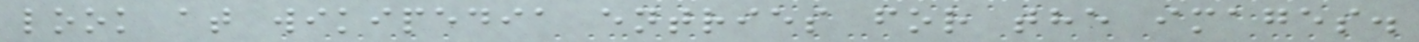look at wikipedia entries for the images.
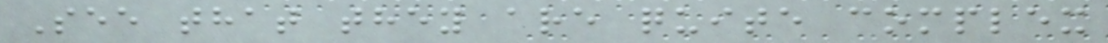See that they are quite complex
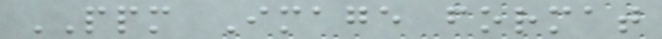PPM Image format
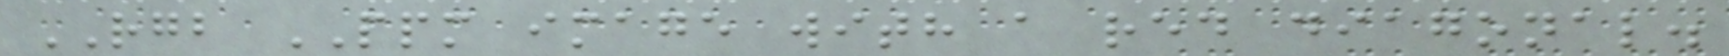RGB PPM image with a red diagonal.
